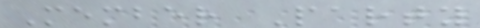Member Party
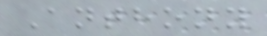Anthony
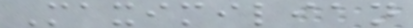Maximilian
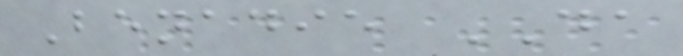Benadie DA
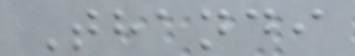Thandi
